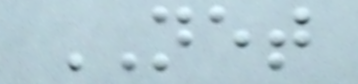NET
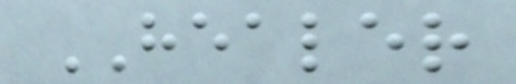HEALER
